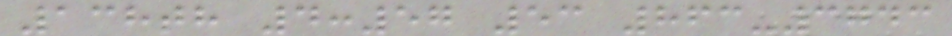138th 4:57 53 863-3743
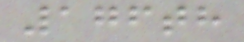176th
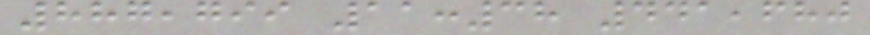887,799 11:38 441,680
